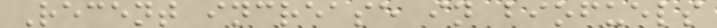Recent increase in biofuels
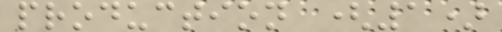production (1)
